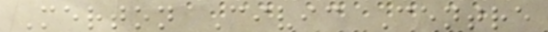Merton Civic Centre
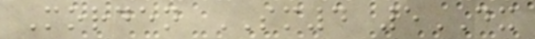Morden SM4 5DX
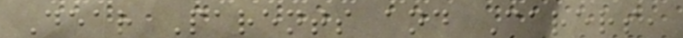Dear Parents and Carers,
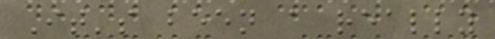It's been a really
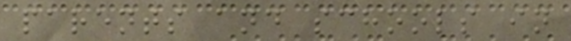parents and schools in
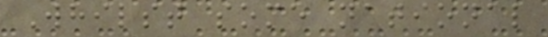Whilst some national
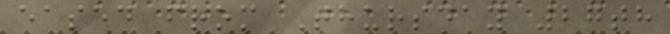eased from Thursday 27th
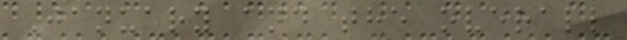January and the overall
